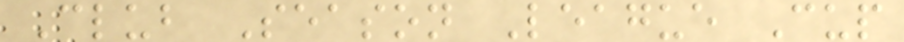Club Season League Cup
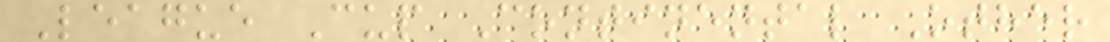League Cup Continental Other
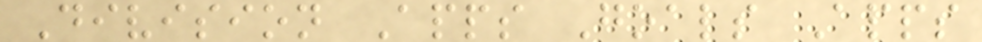Division Apps Goals Apps
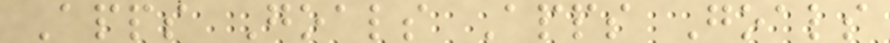Apps Goals Apps Goals
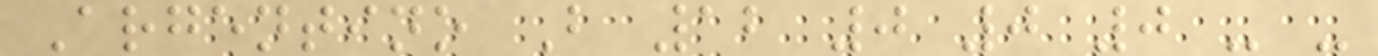Argentino B 12 0 0 0 - -
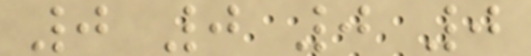0 0 0 0
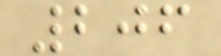206
